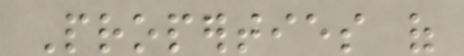Properties of
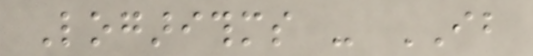Logarithms - IB
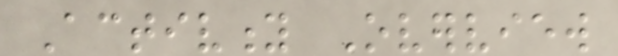Activity Overview
